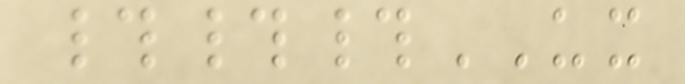###UX
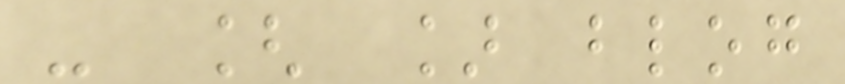- [ ] blog
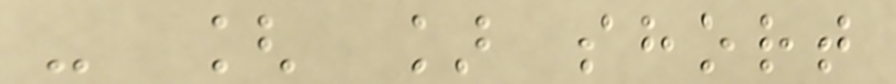- [ ] short
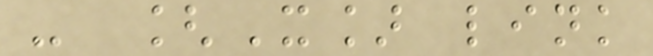- [X] link
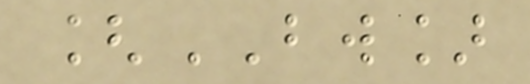[BW]
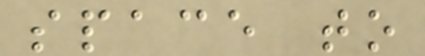space to
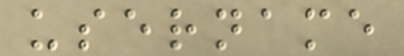username
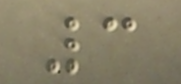3
